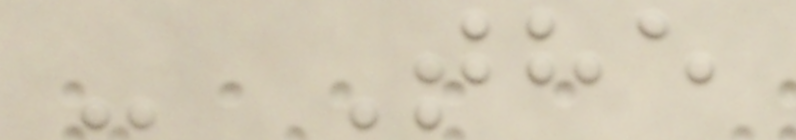- The
